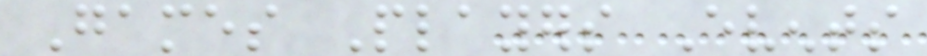Games Players Events
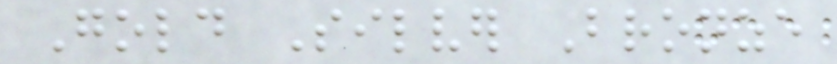Gold Silver Bronze
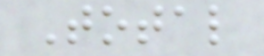Total
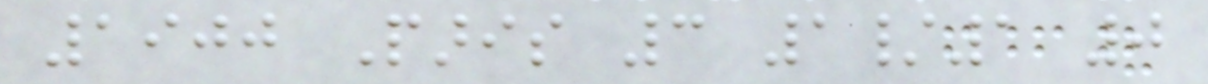1900 Paris 3 1/1 0
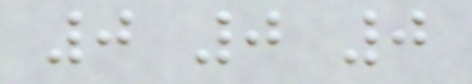0 0 0
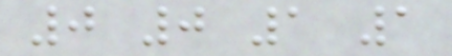0 0 1 1
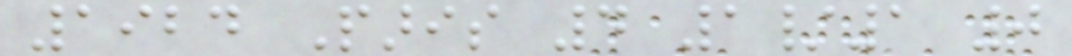1924 Paris 4 1/1 0
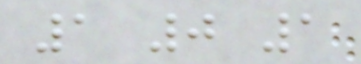1 0 1
